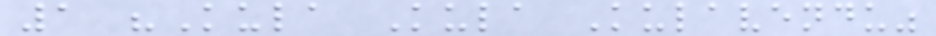1 "Kula Kula Kulavendu"
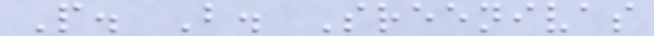P. B. Sreenivas
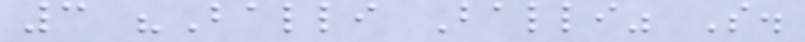3 "Balli Balli" S.
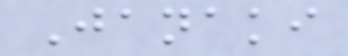Janaki
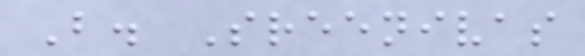B. Sreenivas
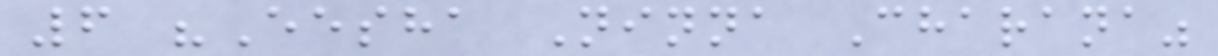6 "Eesha Ninna Charana"
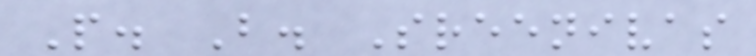P. B. Sreenivas
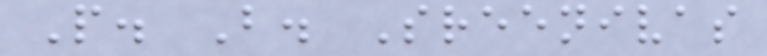P. B. Sreenivas
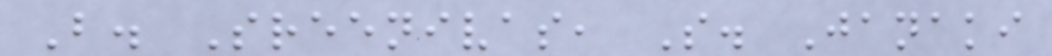B. Sreenivas, S. Janaki
